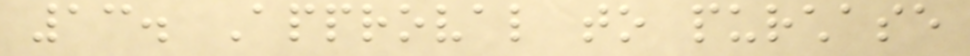13. Approval to purchase
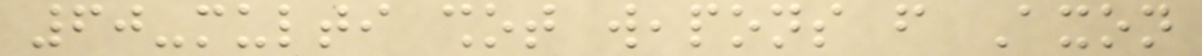60-multi shot weapons from Axon
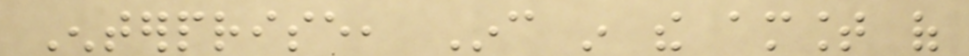Enterprise, Inc in the amount of
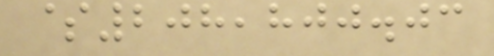$208,800.03
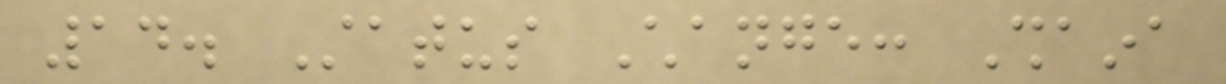14. Status Change: Shaina
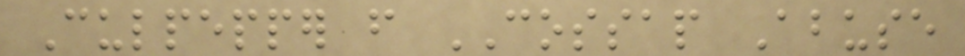Culpepper from COSSAP Abuse
